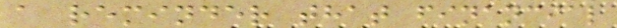a reminder that financial
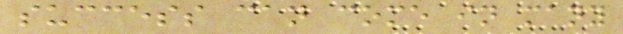success can come in many
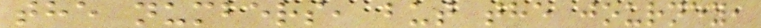the numbers, but the journey,
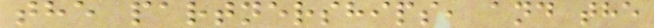the partnerships, and the
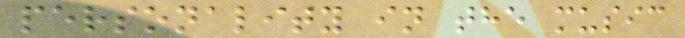personality in the music
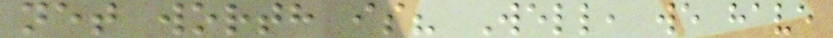net worth is? Well, we have
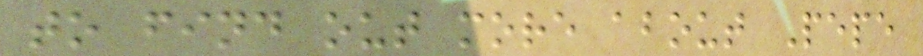to find out more about Pepe
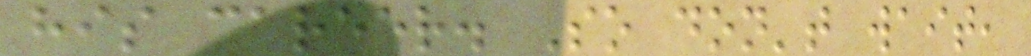his career. So don't wait,
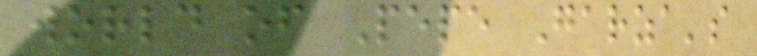world of Pepe Garza's
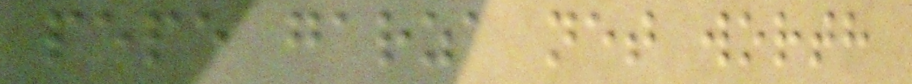pepe garza net worth
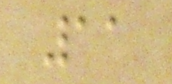11
